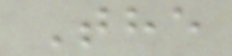The
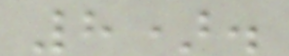8).
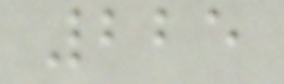225
